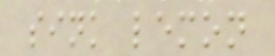sink lemon
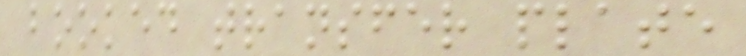booked transfer plate
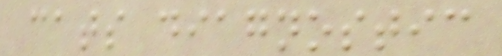cats diagnostic
